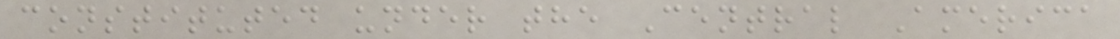constituted under the Central America
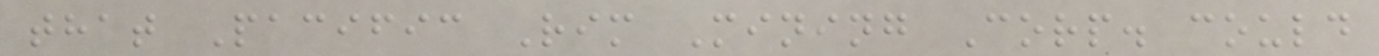that Pacific Rim Mining Corp. could
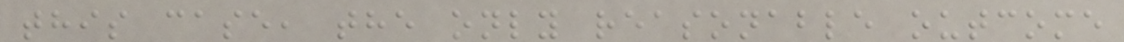this case, the only reasonable outcome
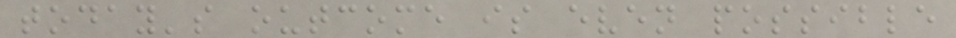today's outcome is even possible
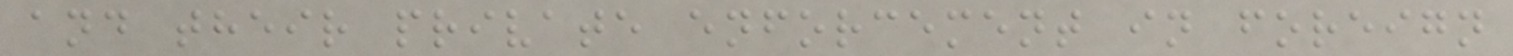and their private enforcement in foreign
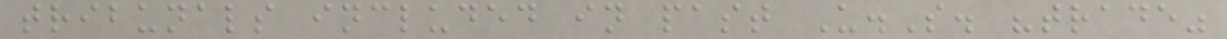tribunals included in past U.S. "trade"
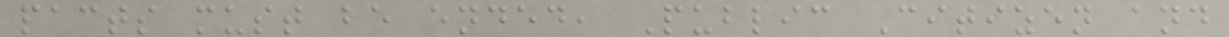pacts must be ended, Public Citizen and
